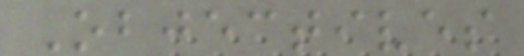Objectives
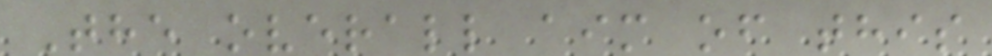The overall aim of this
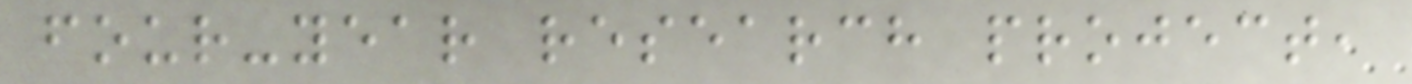four-year research project,
